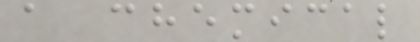a chemical
